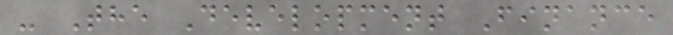- The Development Finance
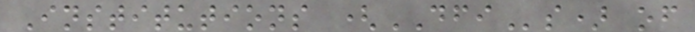Institutions (DFIs) of
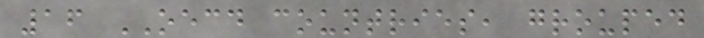16 OECD countries, grouped
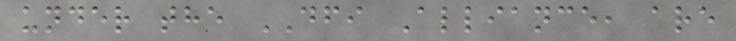under the DFI Alliance, are
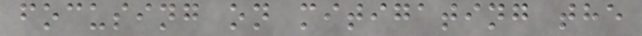focusing on mitigating the
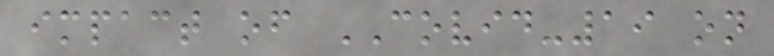impact of COVID-19 on
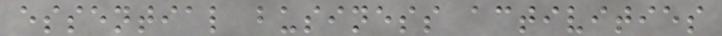essential business activities
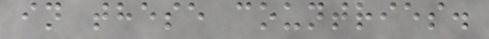in these countries.
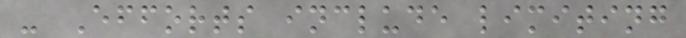- Efforts include limiting
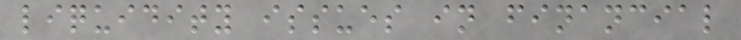liquidity issues in financial
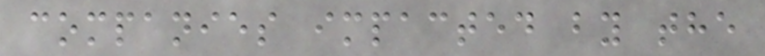companies impacted by the
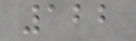122
